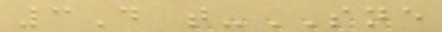3D t-SNE
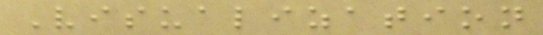Visualization
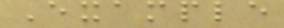Example
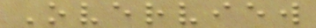Overview
